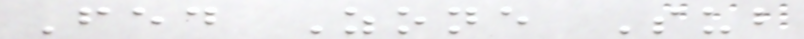Fed Zone Sub
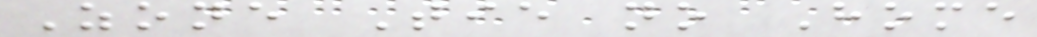Zone Tie no Home
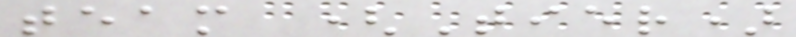team (Tier)
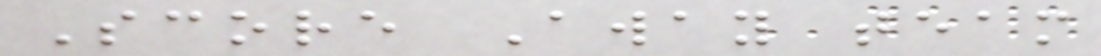Score Away team
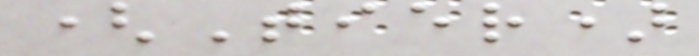(Tier)
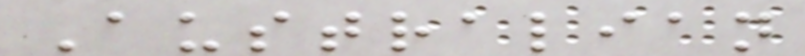Australian
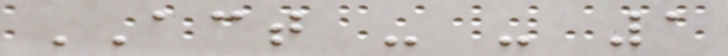ACT - - 1
